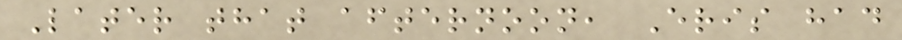Later that afternoon, Eris had
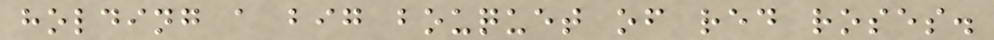holding a big bouquet of red roses.
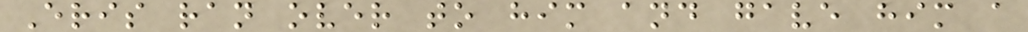Eris ran over to him and gave him a
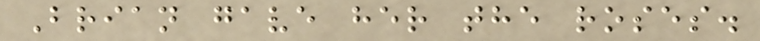Brian gave her the roses.
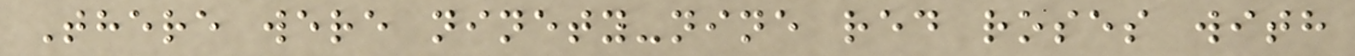There were ninety-nine red roses with
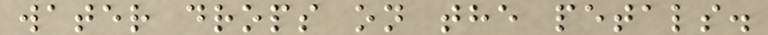water drops on the petals.
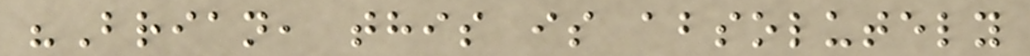"Brian, this is absolutely
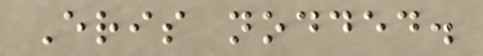Eris nodded.
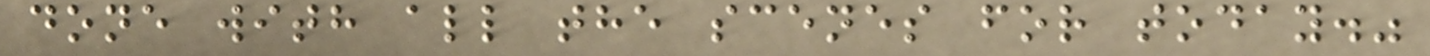done with all the scenes for today."
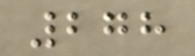278
